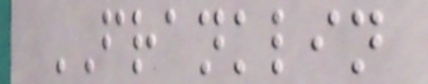FRANKLIN
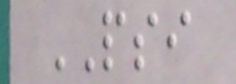PSI
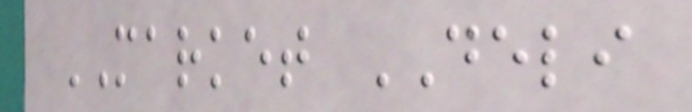MARKET DELI
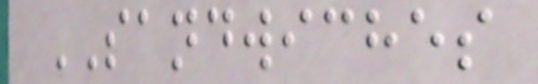SANDWICHES
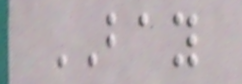BAY
